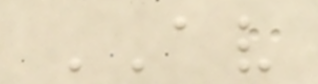AV
